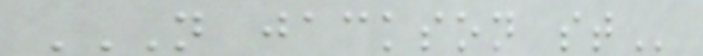N JACKSON ST
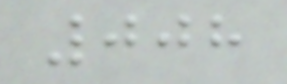008
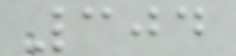304
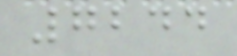7244
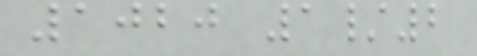1020 1/2
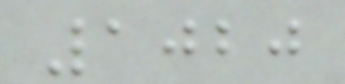1020
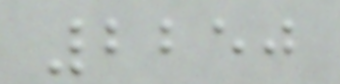2250
